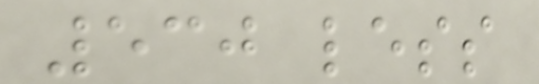530 less
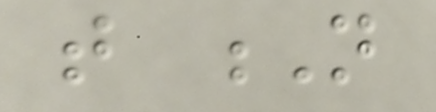that N
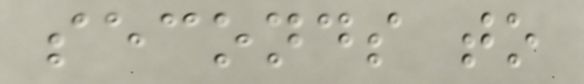seconds to
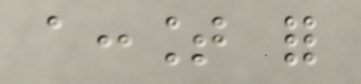account for
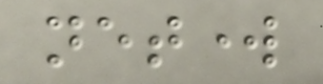network
